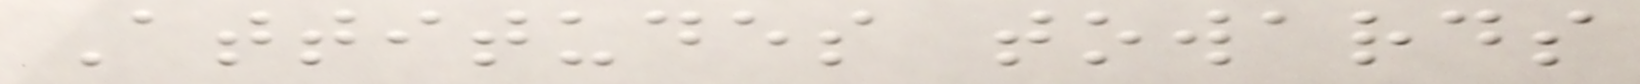Attitudes towards
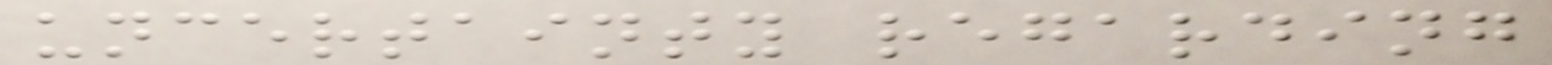uncertainty regarding
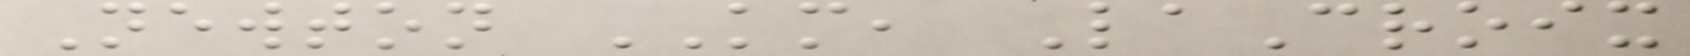Newton KM, LaCroix
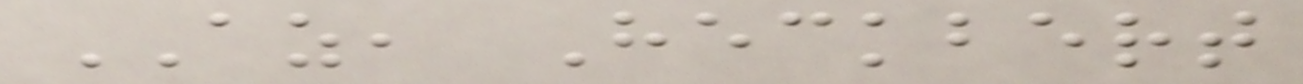AZ, Heckbert
